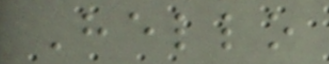Hello
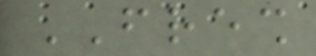FRESH
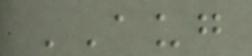AUG
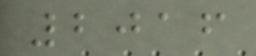2016
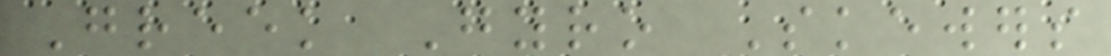Greek Gyro Skewers
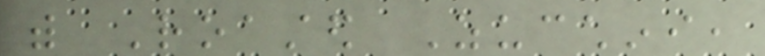with Roasted Zucchini,
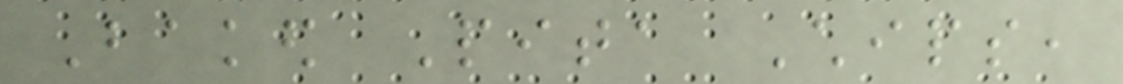Baked Pita Chips,
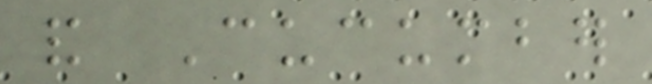and Cucumber
